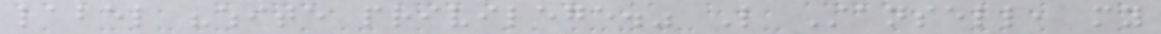label "white privilege." Like Stansell, my
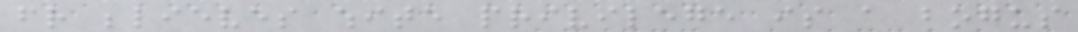friend believes white privilege is a bogus
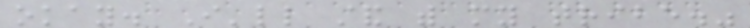okay. I'll stand with my tribe."
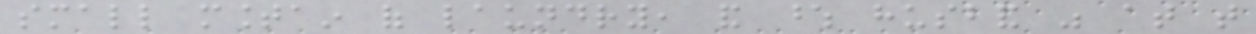small mountain of laundry, and whose husband was at that
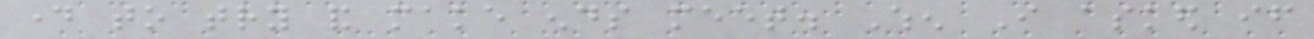day to try and make ends meet. When I asked if
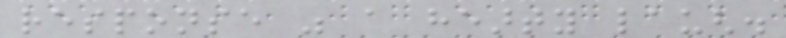response was a hearty laugh.
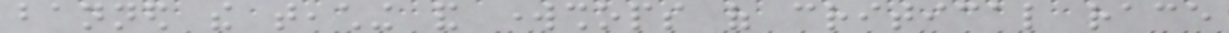banned the teaching and workshops of critical race
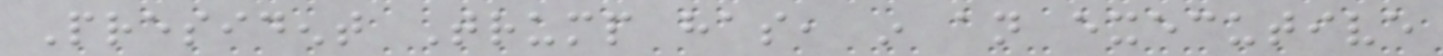President Trump has, in an executive
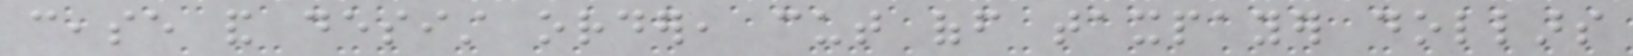cease and desist order, cut off taxpayer dollars
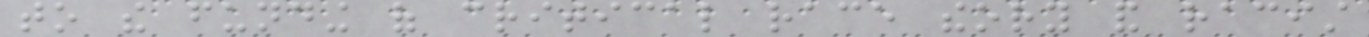to the funding of critical race theory and racist
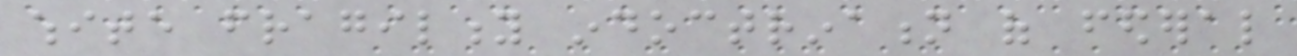white fragility indoctrination of federal
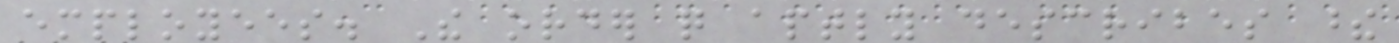employees. The order quite aptly describes these
